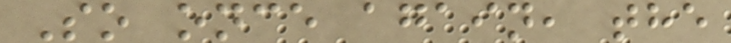So once again, the
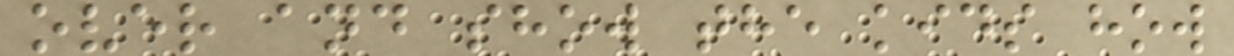over and show the kids how
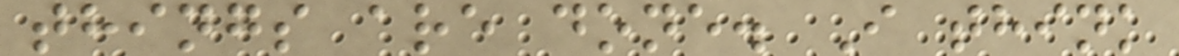things are done. I think
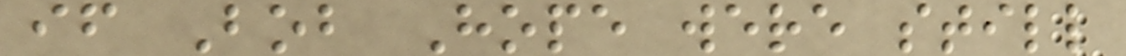if Bob Hope were still
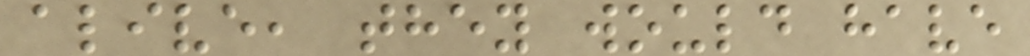alive, they would have
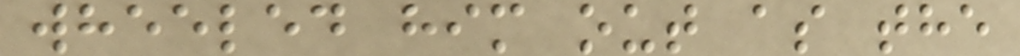wheeled him out as the
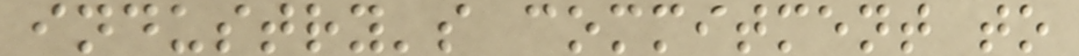industry's commitment to
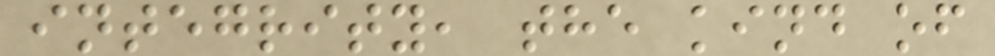integrity, the kind of
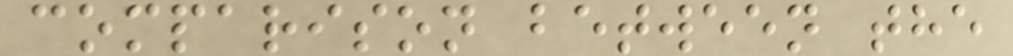comparison between the
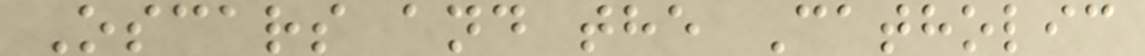Oscars and the Catholic
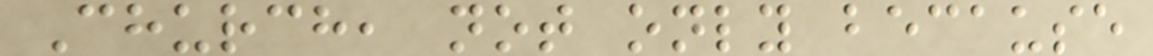Church, not only because
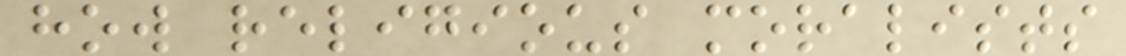how religious moralists
